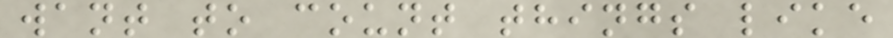want to count things like
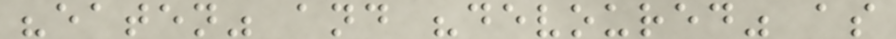"eaten" and "devoured" as
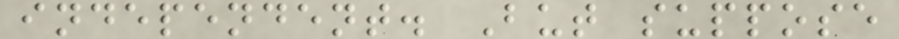independent. But suppose
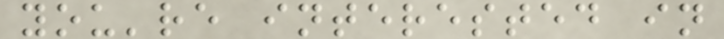you're interested in
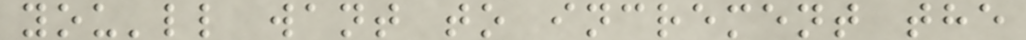you'll want to increment the
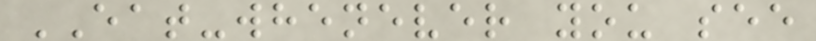EAT-whenever you see
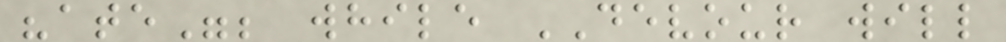"ate"; while DEVOUR will
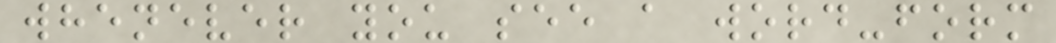whenever you see a word-form
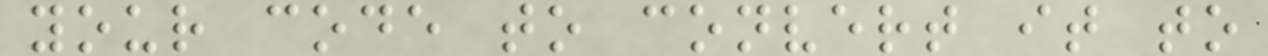your code to convert it to
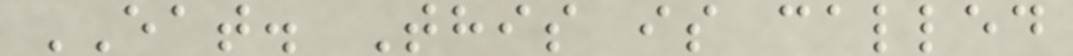EAT. This is called
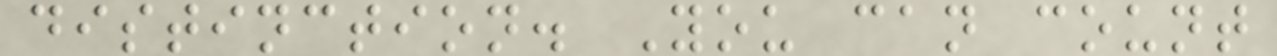distinction. You can count
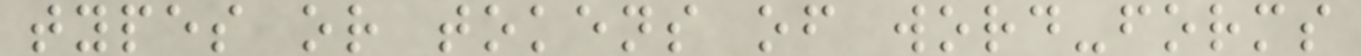types or tokens of word-forms
